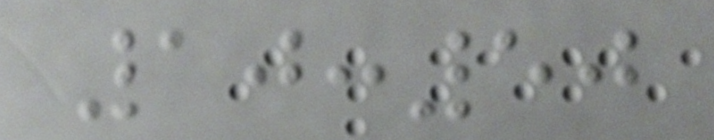10:50
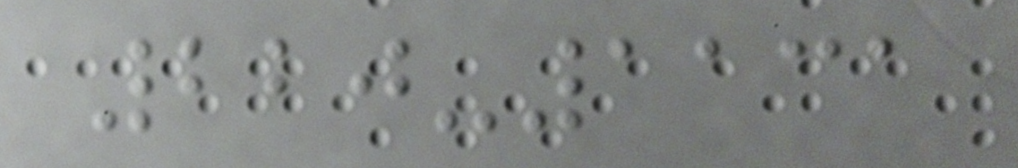220-1131
